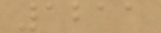1211
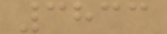3833
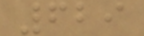629
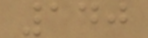140
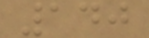140
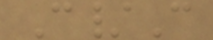C/C
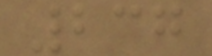237
